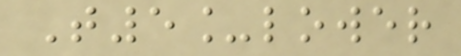T5_lower
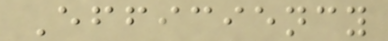Efficiency
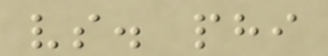vs. phi
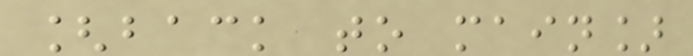[back to main]
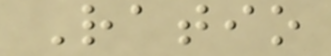Ratio
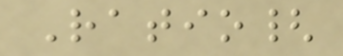Ratio{
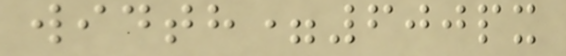width=600px
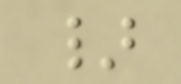}
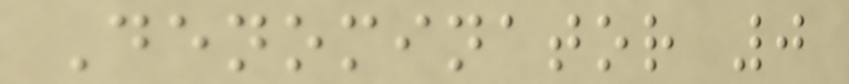Denominator 0
